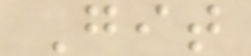Git
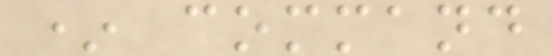* command
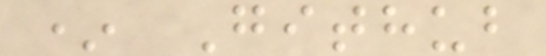* Github
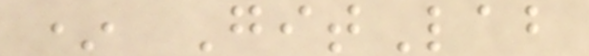* GitLab
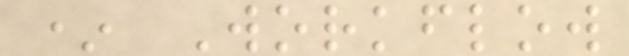* Workflow
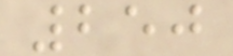250
